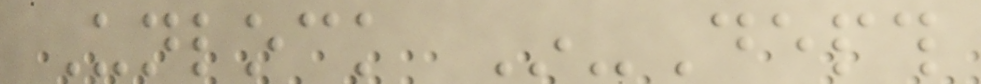Unlock In-Depth
